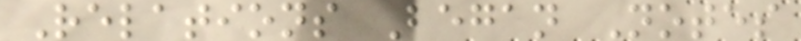Relations Began Notes
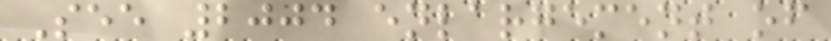See 2004 enlargement of
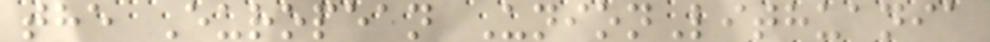the European UnionLithuania
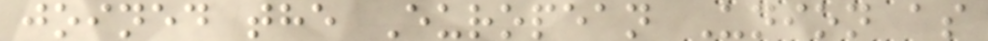joined the European Union as
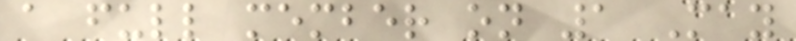a full member on 1 May
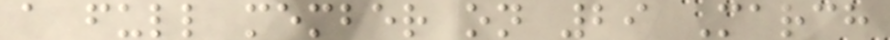a full member on 29 March
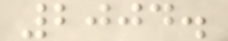2004.
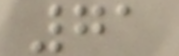71
